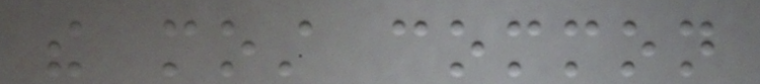the most common
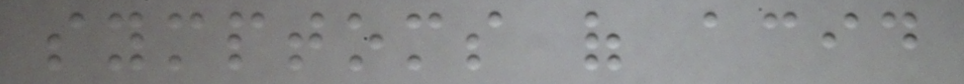symptoms of acid
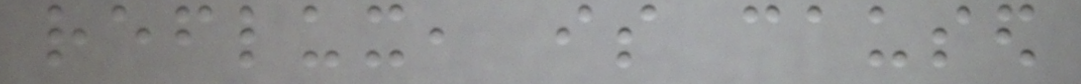reflux, is caused
